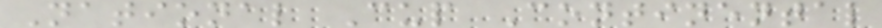National Cup Continental
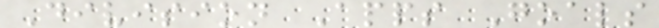Division Apps Goals
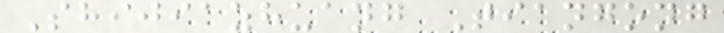Shijiazhuang Tiangong
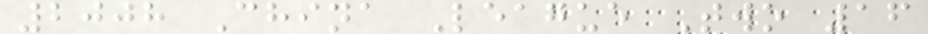2008 China League Two 16
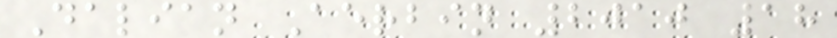Dalian Aerbin 2010 18
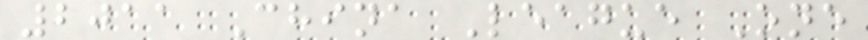2011 China League One
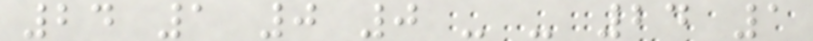24 1 0 0 - - 24 1
